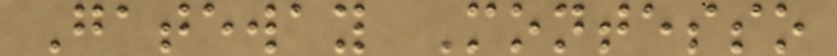Gateway Montesso
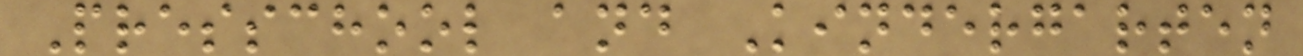Presschool and Kindergarten
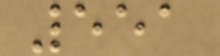551
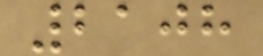2108
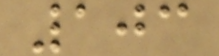103
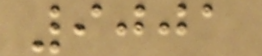9001
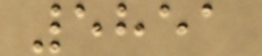5851
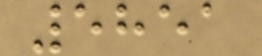5851
